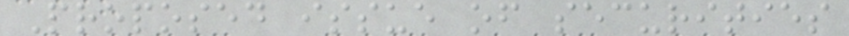Proposed issue of securities
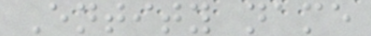Entity name
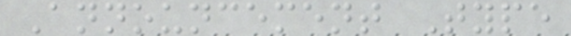Announcement Type
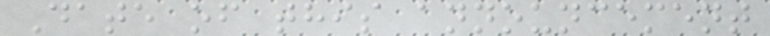Date of this announcement
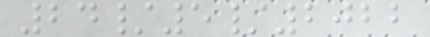24/5/2022
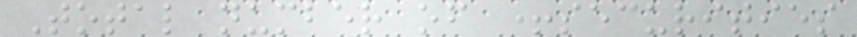Total number of +securities
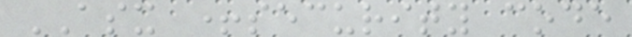ASX +security code
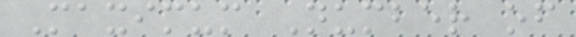Maximum Number of
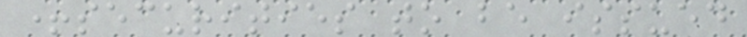+securities to be issued
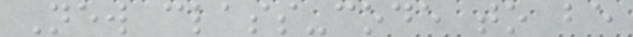New class-code to be
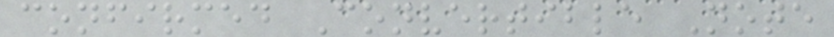confirmed Convertible Note
